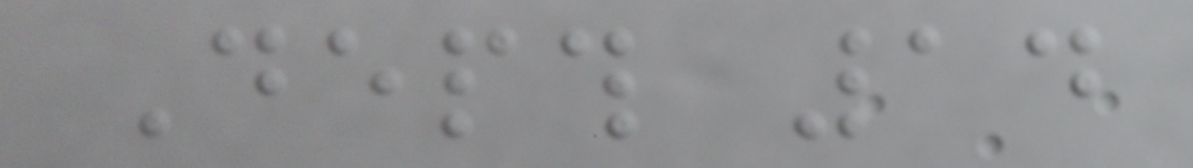Depth 14
